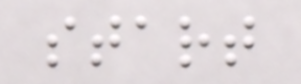start
